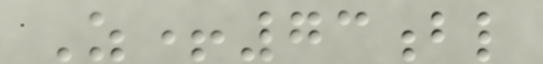Z+73bl
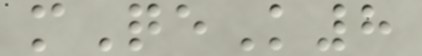mQeK8
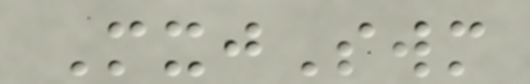MxjSwm
